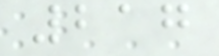217
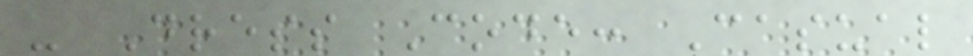- Dress Code: Casual
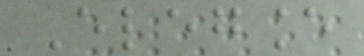Elegance
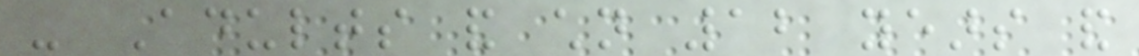- Adults and children 12 years and
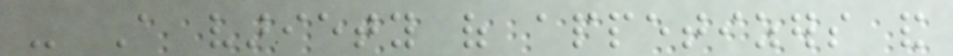- A variety of appetizers and
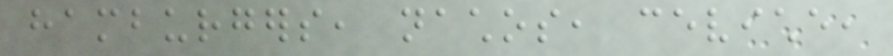hamburgers, nachos, ceviche,
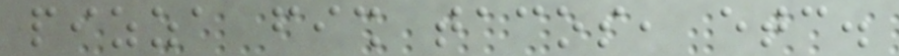pizza fish tacos, etc.
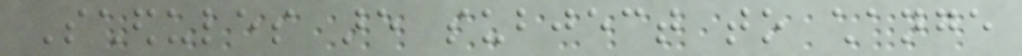Schedules are subject to change
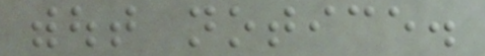without notice.
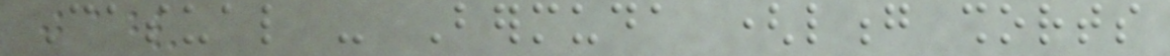Casual - Bermuda (long shorts
